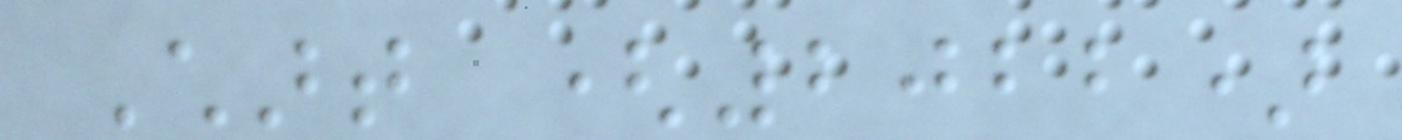Chart (2022)
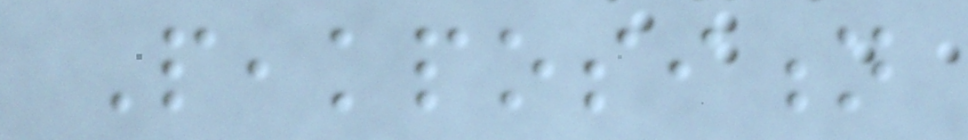Peakposition
